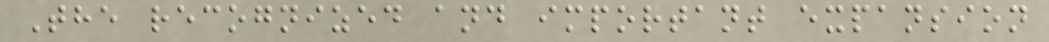The recognized and important expansion
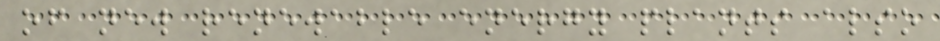of new renewable energy plants also
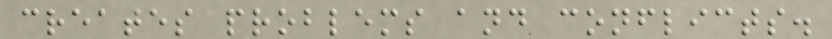creates problems and conflicts.
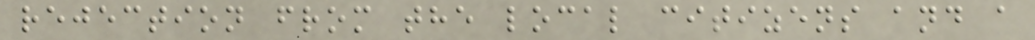rejection from the local citizens and a
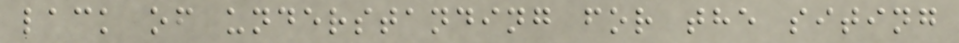lack of understanding for the siting
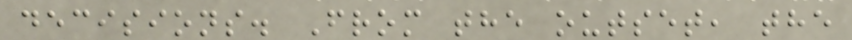decisions. From the outset, the
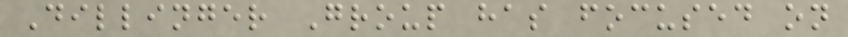Dillinger Group has focused on
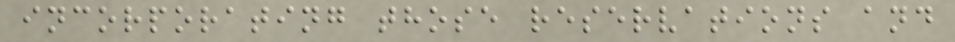incorporating those reservations and
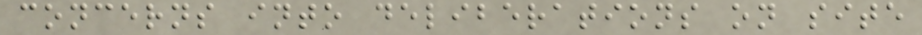concerns into deliberations on site
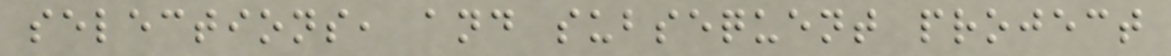selections, and subsequent project
